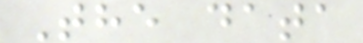The data
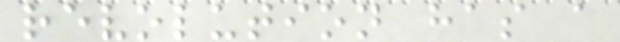revolution has a
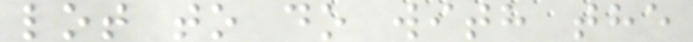lot to do with the
